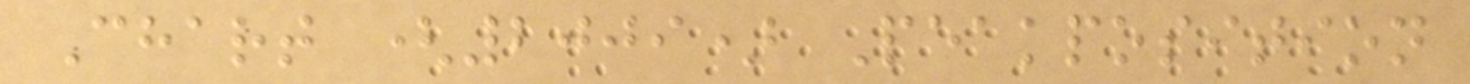Chart (2009) Peakposition
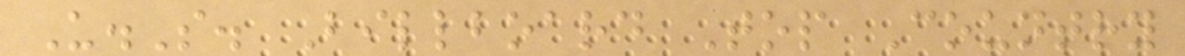U.S. Billboard Top Country
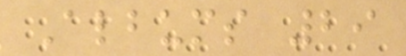Albums 29
